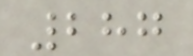287
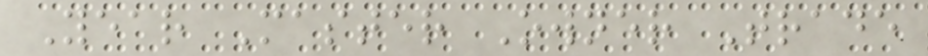Year Master Owner Trade
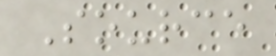Source
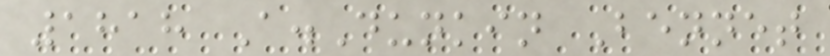1818 A.Dunkin Bennet
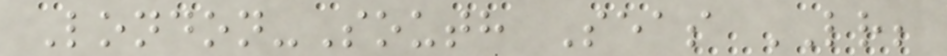London-South Seas LR;
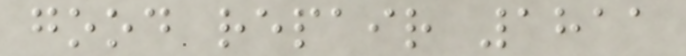good repair 1811
